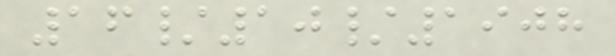16/10/1908
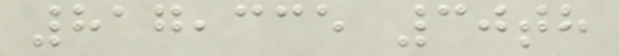817,335 30th
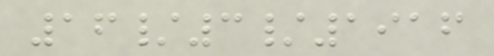16/3/1916
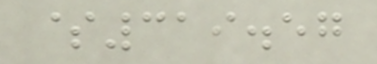$319.57
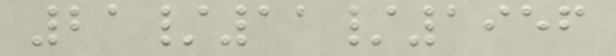21/11/1956
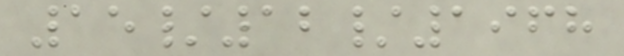15/12/1968
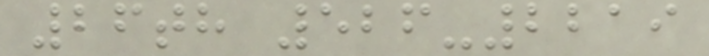26th 526-2219
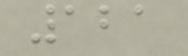121
